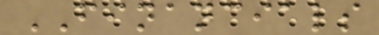FINANCIALS
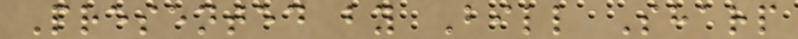Presented by Bill Sharp
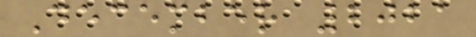December 2021
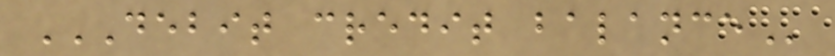DEBIT CREDIT BALANCE
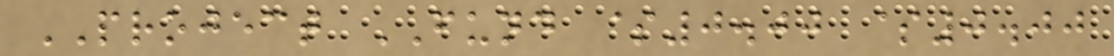PROJECT FUND $0.00 $0.00
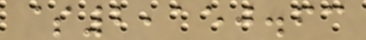$2,150.63
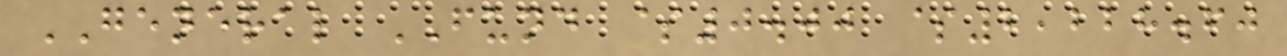GENERAL FUND $0.00 $2,228.60
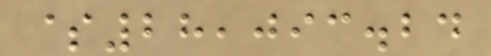$28,093.24
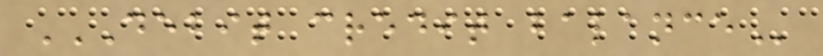DEBIT CREDIT BALANCE
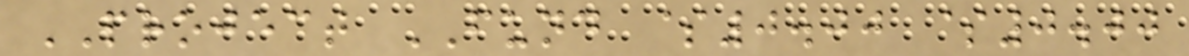PROJECT FUND $0.00 $0.00
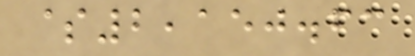$2,150.63
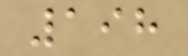198
